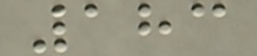183
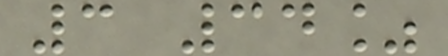3 34%
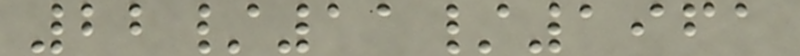22/11/1961
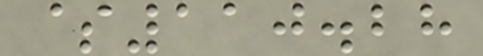$110.28
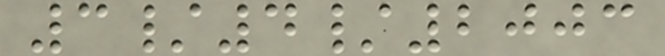3/4/2003
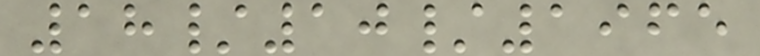18/10/1965
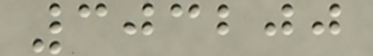303200
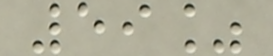59%
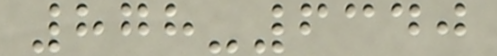878-6340
